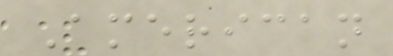American
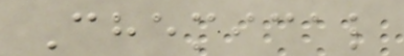Chemical
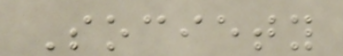Society
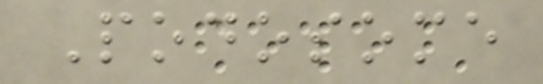Podosome
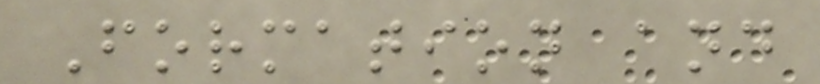Formation and
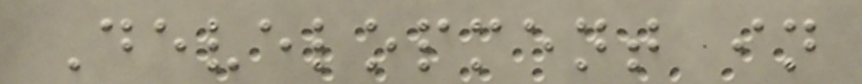Development in
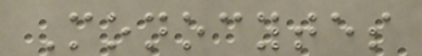Monocytes
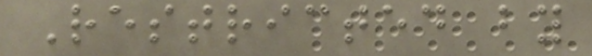Restricted by
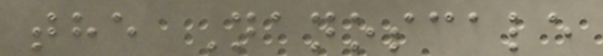the Nanoscale
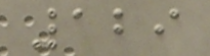129
